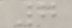7
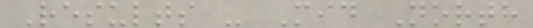Results - Mid North
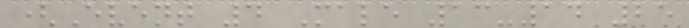(Event 4 Male 13-14 25
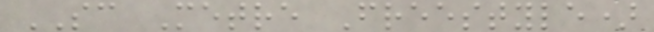SC Metre Freestyle)
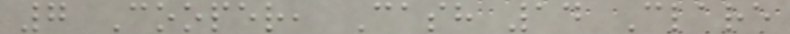7 Cooper, Cash 14 Clare
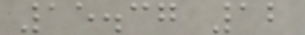15.37 12
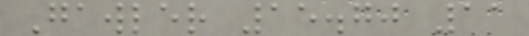Gawler 15.70 11
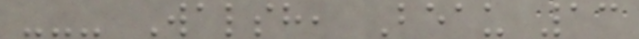--- Walsh, Beau 13
